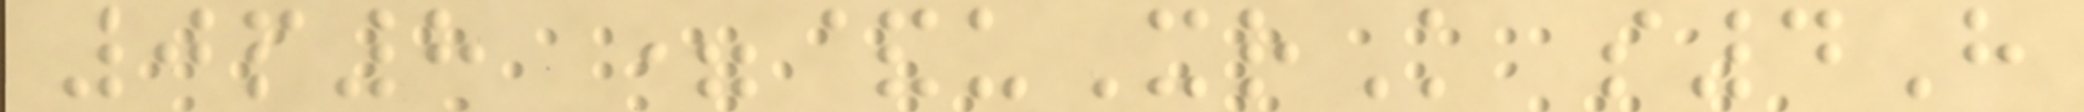0p8 =&uXrK s4H
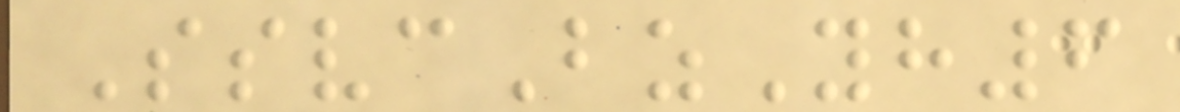SsvcBzYh6
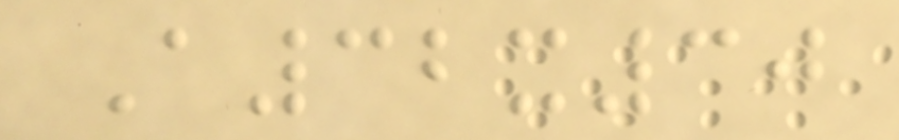A32x30
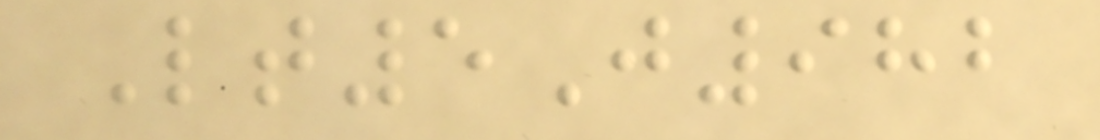Lt5J982
